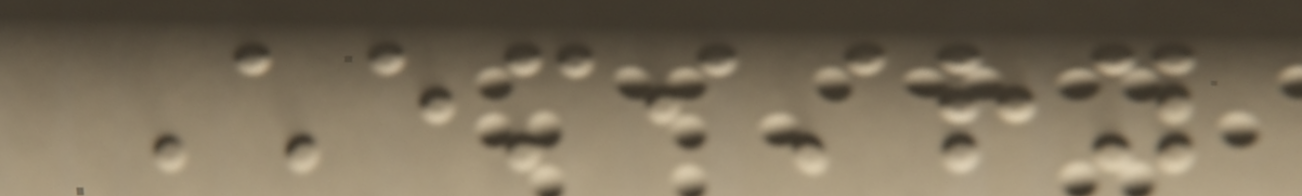Chemistry
